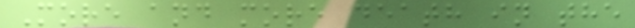More and more death in the
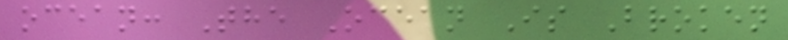ocean: The Ocean Is Broken
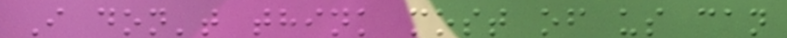I don't think most of us can
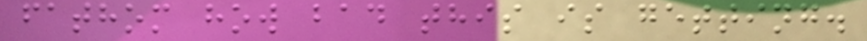fathom how bad this is getting.
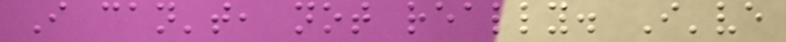I can't, not really. I've
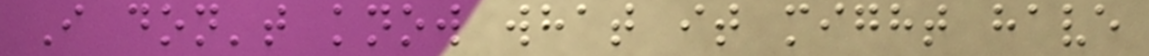I don't know what it might have
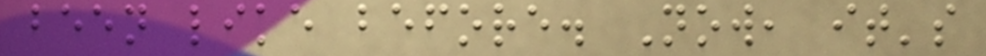been like before. Now, it's
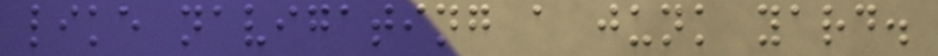like navigating a junk yard.
